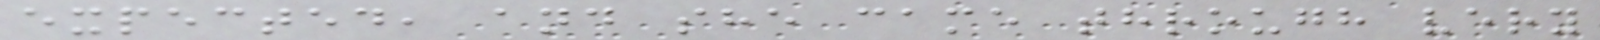expected, and she came through very
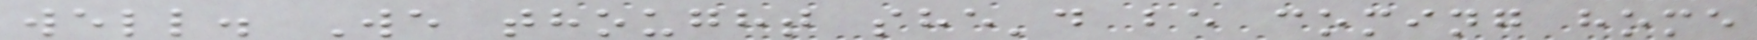well. We thought she'd be coming home
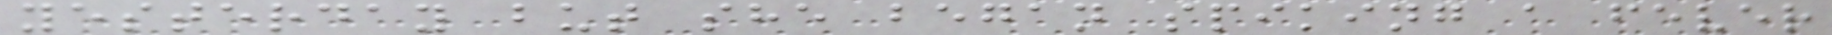yesterday but she began spiking a fever
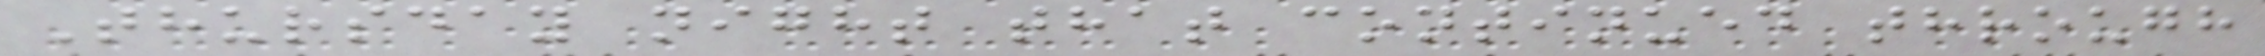Thursday night that continued through
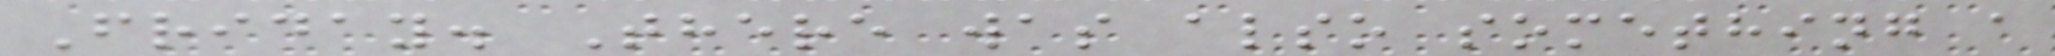Friday. There was also something a
